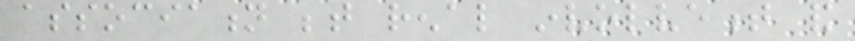association between renal involvement and
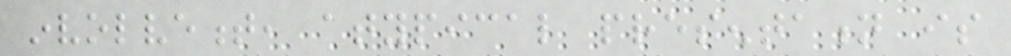involvement, atypical presentation is
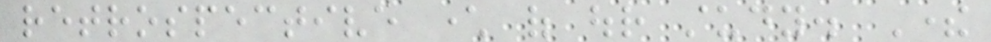retrospective character of our study. There
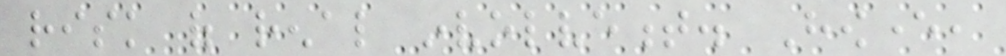risk of renal involvement. However,
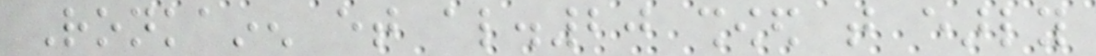Ronkainen et al.20 showed that early
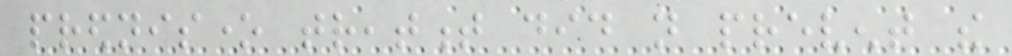prednisone treatment did not prevent the
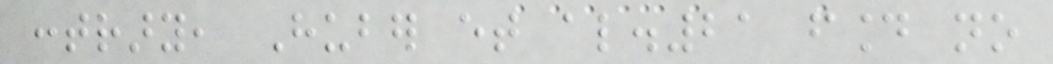contrary, Huber et al.21 found no
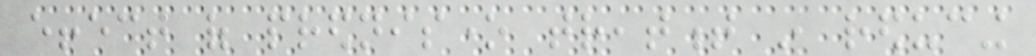effect of prednisone treatment in reducing
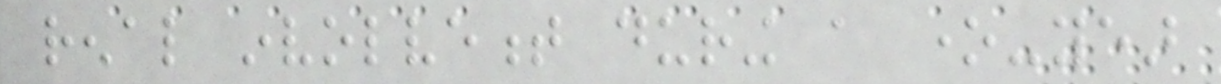renal involvement during a one-year
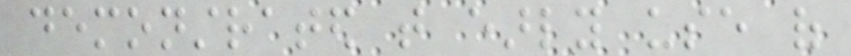demonstrated that early use of
